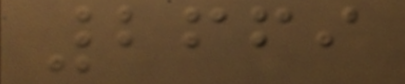2669
